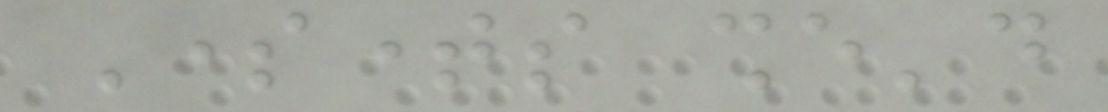Sometimes she'd
